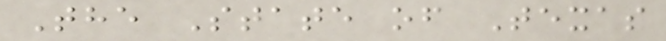The State of Texas
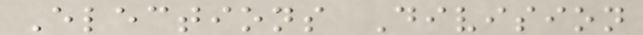Elections Division
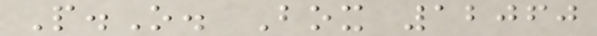P.O. Box 12060
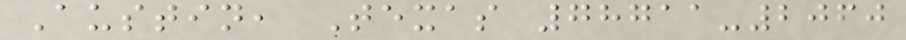Austin, Texas 78711-2060
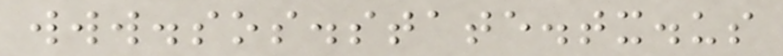www.sos.state.tx.us
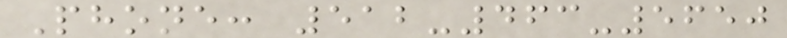Phone: 512-463-5650
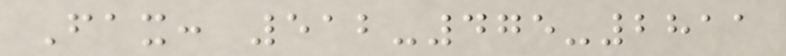Fax: 512-475-2811
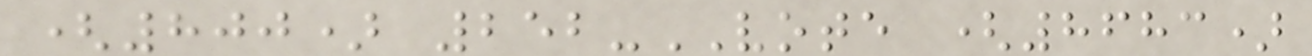(800) 252-VOTE (8683)
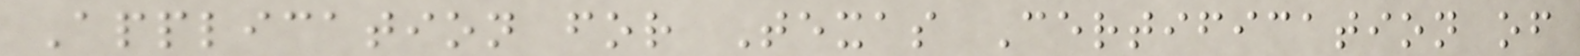Application for Texas Certification of
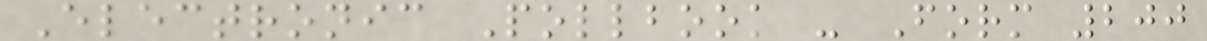Electronic Pollbook - Form 200
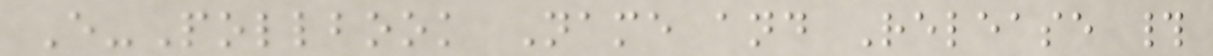E-Pollbook Name and Release #
